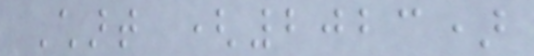Chart (2023)
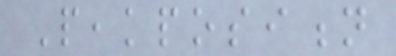Peakposition
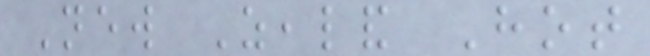New Zealand Hot
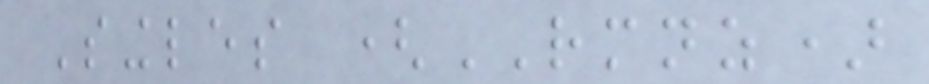Singles (RMNZ)
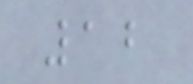12
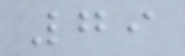79
